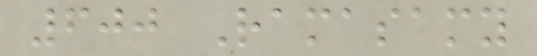600 Ramasamy
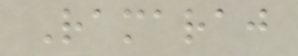Ramaraj
